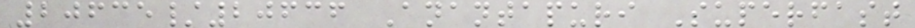20635/20636 Anantapuri Superfast
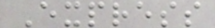Express
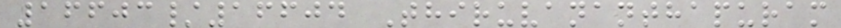16603/16604 Thiruvananthapuram
